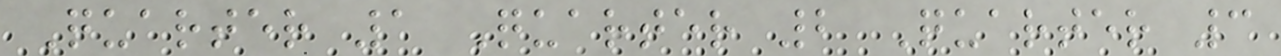Quarter 1 Quarter 2 Quarter 3
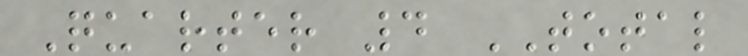Quarter 4 TOTAL
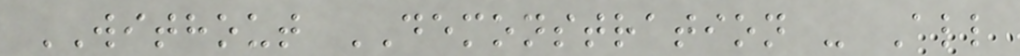WITHOUT DEMONSTRATION - All
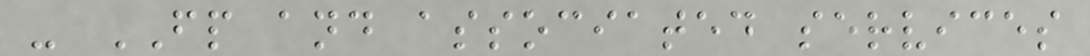- FP and associated services
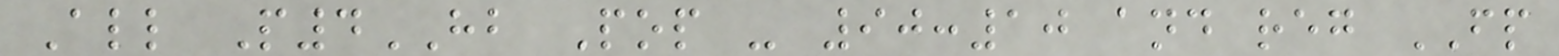All P4HB Pop - 90:10 and reg FP
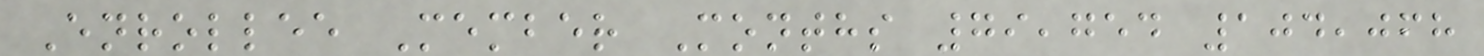Enrollee Member Months 79,754 104,068
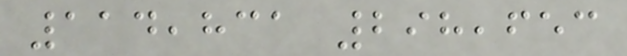114,831 298,653
